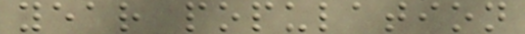year population
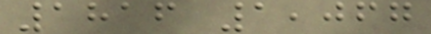1816 1,067
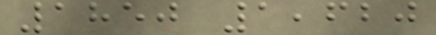1850 1,620
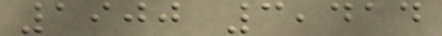1900 3,414
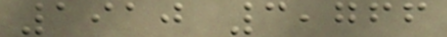1910 3,766
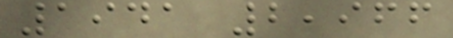1941 2,966
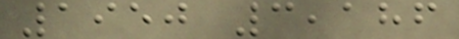1950 3,186
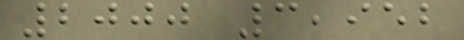2000 3,952
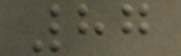87
